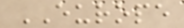EUROPE
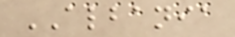ALBANIA
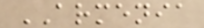ARMENIA
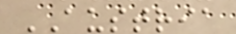AUSTRIA
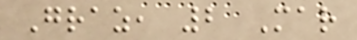Graz, 2 Mar
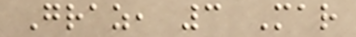Graz, 3 Mar
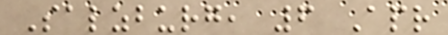Salzburg, 6 Apr
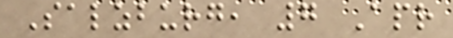Salzburg, 7 Apr
